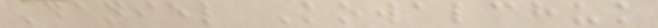Daniel Kowalchuk
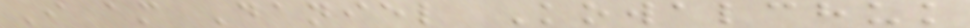I am Daniel Kowalchuk
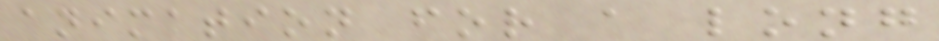animation for a long
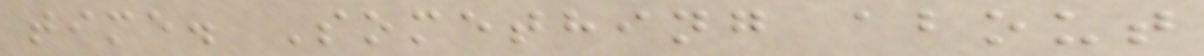time. Something about
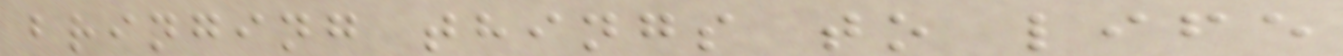bringing things to life
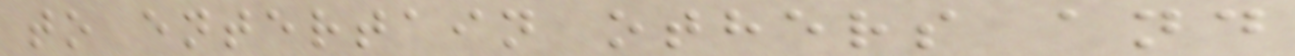to entertain others and
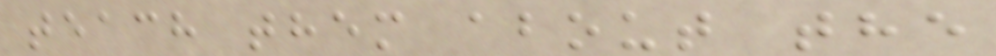teach them about the
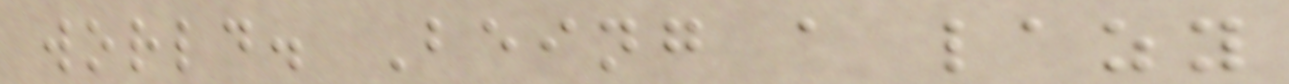world. Being a lazy
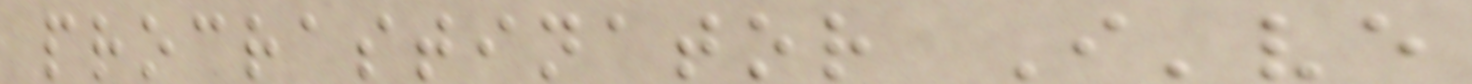procrastinator I've
